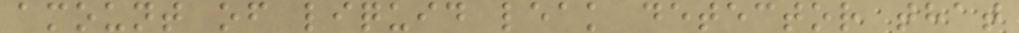amount of liquid leak detector that
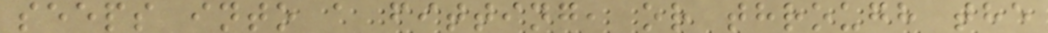seeps into a fitting, or through the
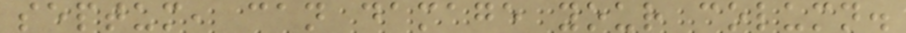septum, can damage your column.
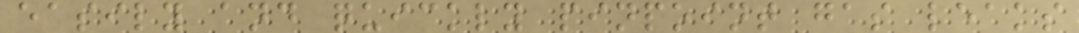easily and quickly pinpoint gas leaks
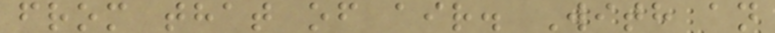from that of air. With an
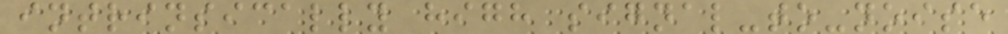intrinsically high signal-to-noise
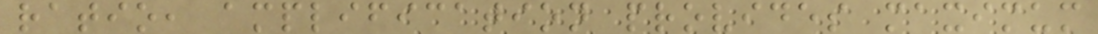ratio, amplification provides maximum
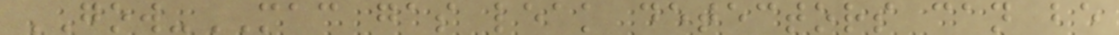GOW-MAC gas leak detectors can be
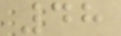48
